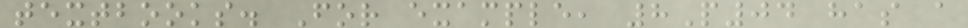textbooks. For example, 8P04 has a
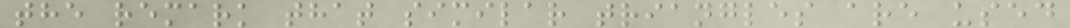the remark that similar triangles are used
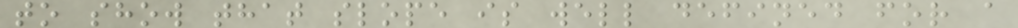to show that slope is well defined for a
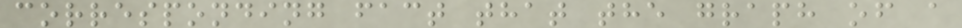corresponding fact that the graph of a
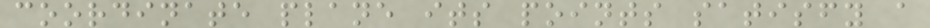coordinate plane its points satisfy a
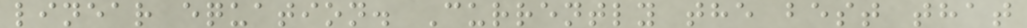linear equation. Currently the best that
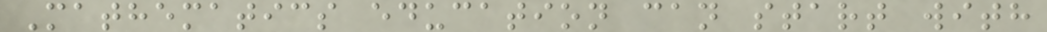Mathematics education can start with
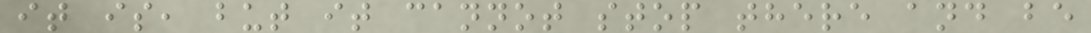it is, but it cannot stop there and be
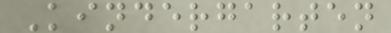Kindergarten
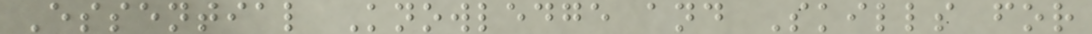Essential Knowledge and Skills for
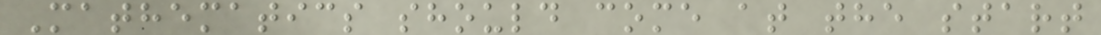Mathematics should come at the start
